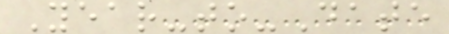Year-to-Date
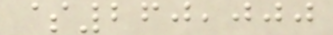$260,000
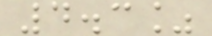4.3%
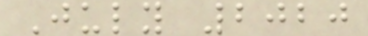July 2020
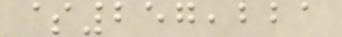$257,221
